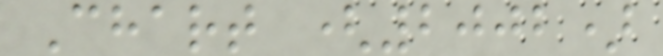Chart (2002)
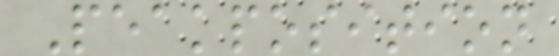Peakposition
